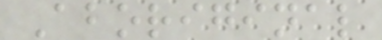Aboriginal
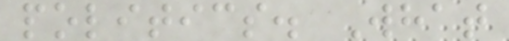politics. What
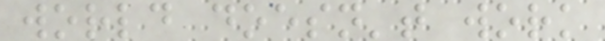world doesn't work
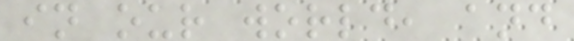in our world, and
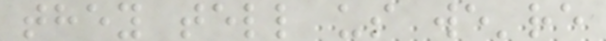they tell us we're
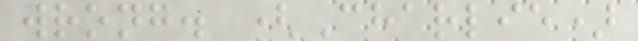wrong. (Charlie)
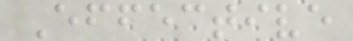Effective
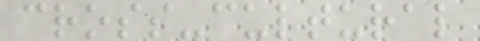cross-cultural
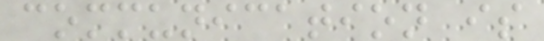communication is
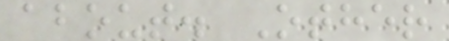about. Other
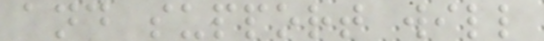and support will
